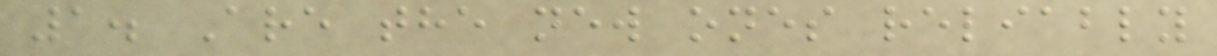1. Are the new ones reliably
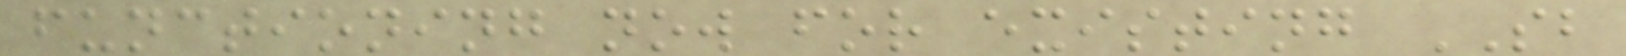functioning now for existing SB
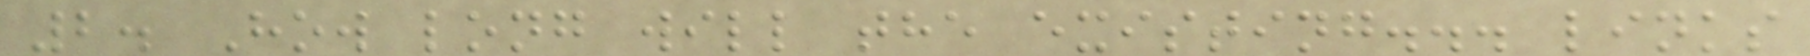2. How long will the existing... links
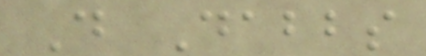D Dabbs
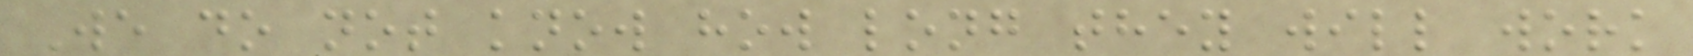We do not know how long they will work
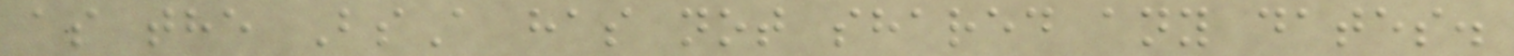as the BsA has not shared any dates.
